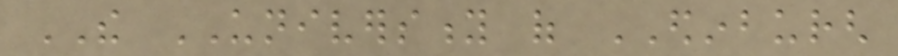THE UNIVERSITY of EDINBURGH
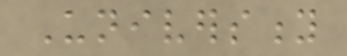University
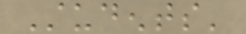Students'
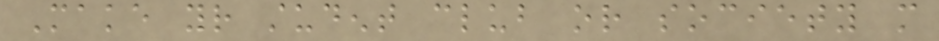Make your student club or society more
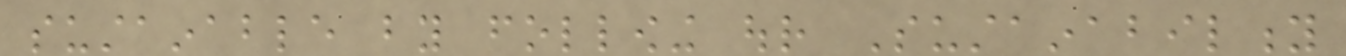sustainable by following our Sustainability
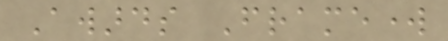Awards Framework
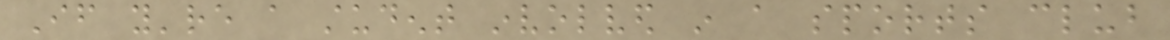If you're a student involved in a sports club
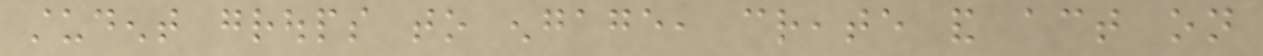student groups to engage, create and act on
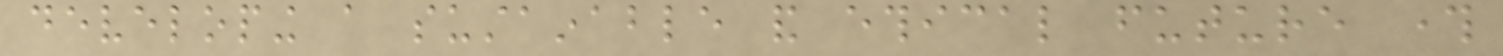developing a sustainable and ethical future through
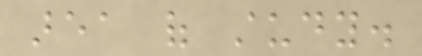area of study.
